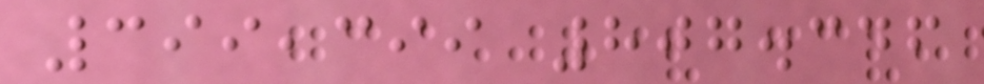399,399 807.346
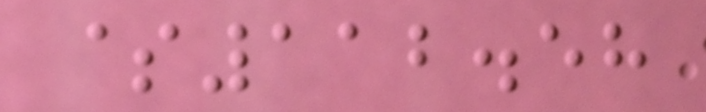$112.58
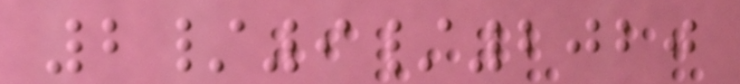2/9/2020
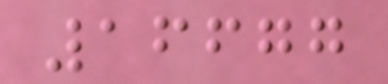16677
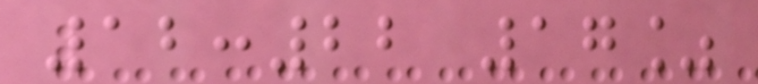12:22 17%
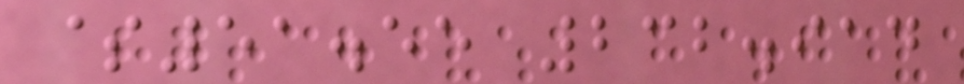$51.55 232.914
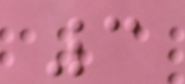3
